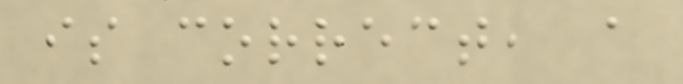is correct, a
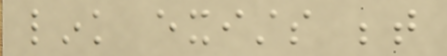link exists between
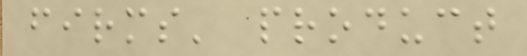firms' product
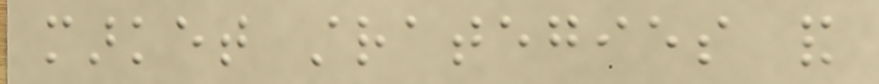market strategies and
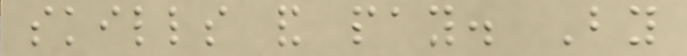skills and pay. By
